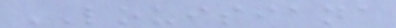LOUISIANA
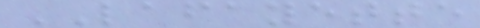LAFAYETTE
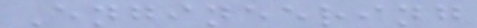Engineering
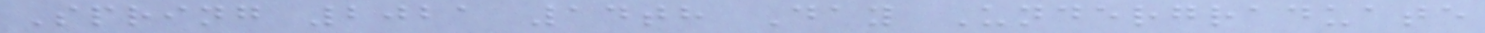Spring 2021 14th Day Undergraduate
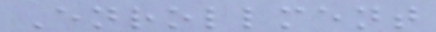Enrollment
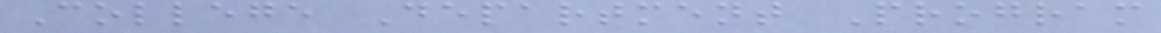College Department Program
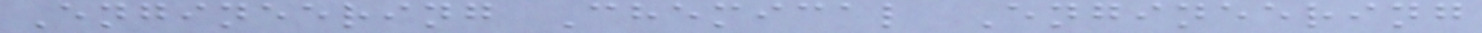Engineering Chemical Engineering
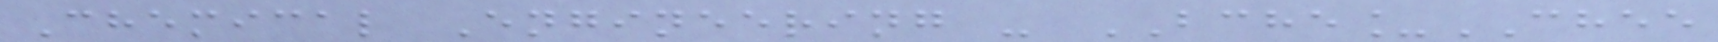Chemical Engineering - BCHE_CHEE
